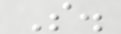S.
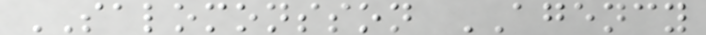SALOMONSSON AGENCY
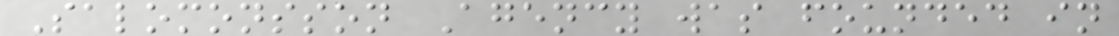Salomonsson Agency was founded in
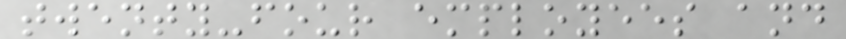twenty-four employees and
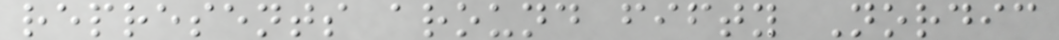represents around fifty Nordic
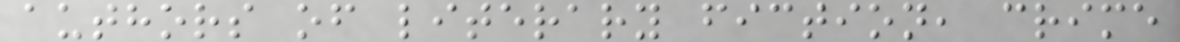authors of literary fiction, crime
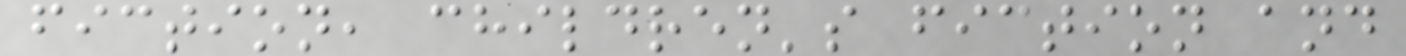fiction, children's fiction and
